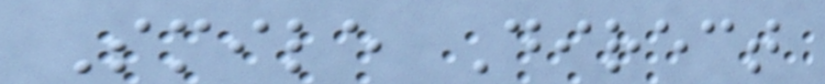Smile Direct
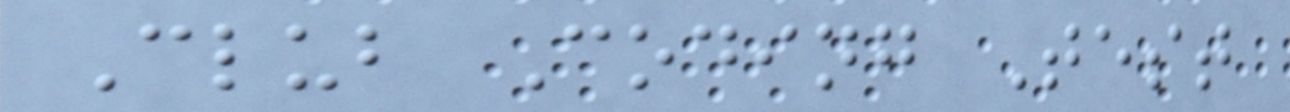Club Coding Test
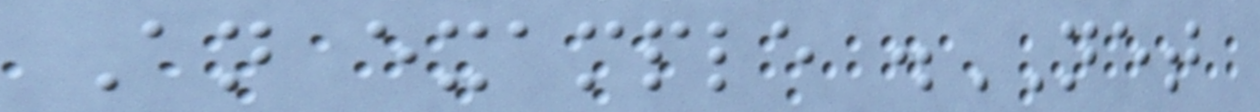An example .NET
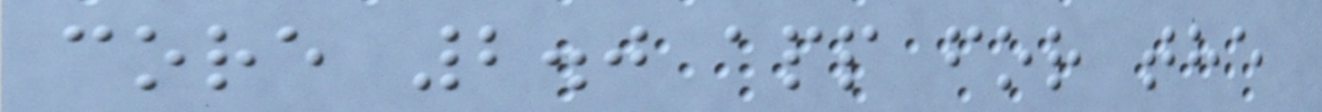core 2.0 app for the
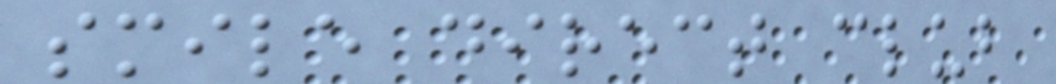smile direct club
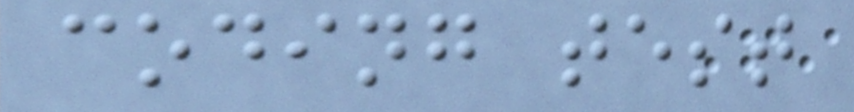coding test
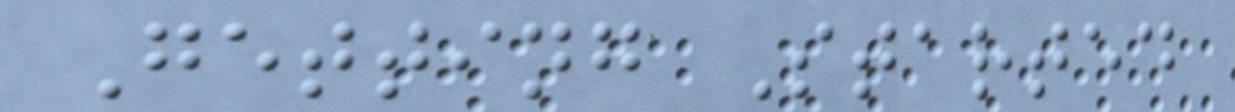Getting Started
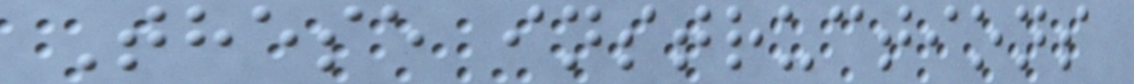These instructions
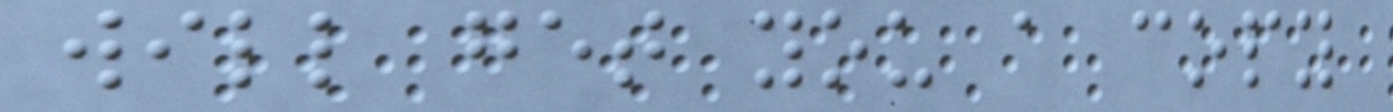will get you a copy
